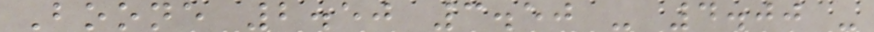Boone 2.50 3.50 - 4.00 -
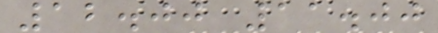12.00 11.00
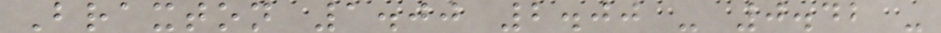Braxton 1.00 2.00 - 0.42 -
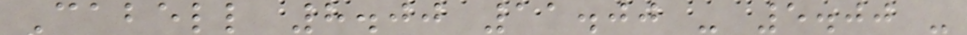Cabell 8.00 11.00 - 5.00 -
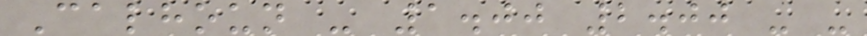Calhoun - 1.00 2.00 - -
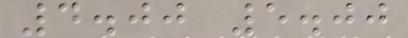4.00 5.00
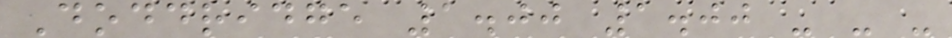Doddridge 1.00 1.00 - - -
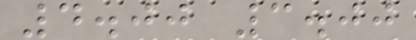4.00 3.00
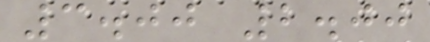3.00 2.00
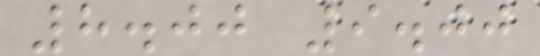8.00 9.00
